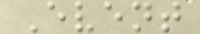Event
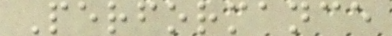Performance
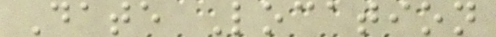Date Location
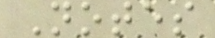Notes
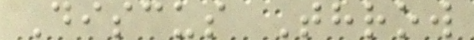Discus Throw
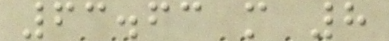63.63 m 8
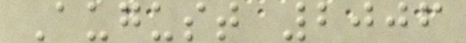August 2006
